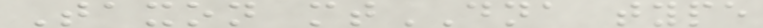Taxon mtDNA type
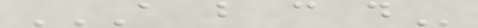A B C D
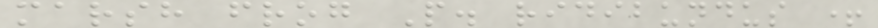marsh frog P. ridibundus +
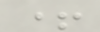+
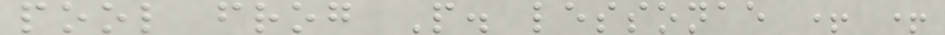pool frog P. lessonae + +
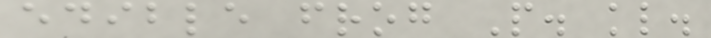edible frog P. kl.
